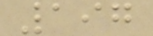197
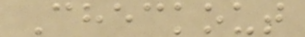Checkout
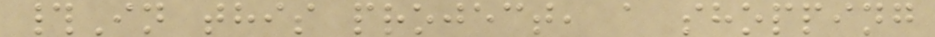#In this project, a shopping
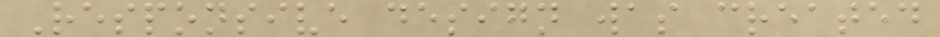Responsive design was created
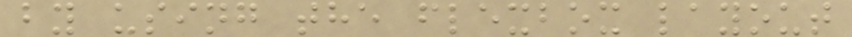by using the flexbox layout
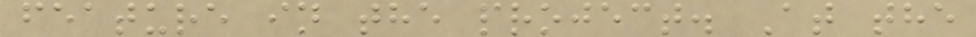feature in the project. At the
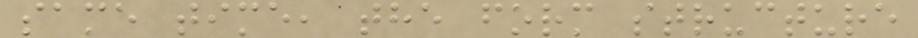same time, the form structure
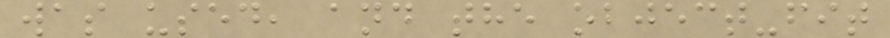was used, and the object-fit
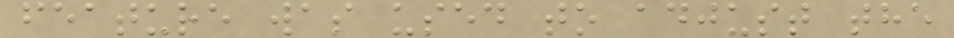feature was used to adjust the
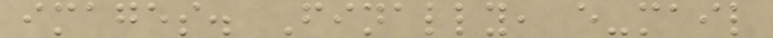images. Finally, e-mail
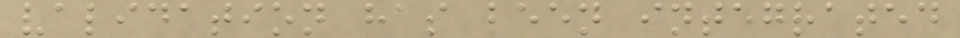validation has been integrated
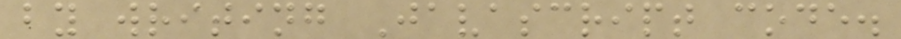by writing Javascript code.
